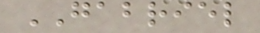GABRIEL
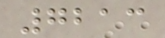7213
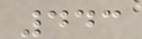443
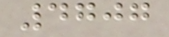4707
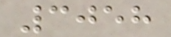3058
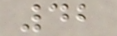42
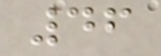46
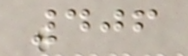406
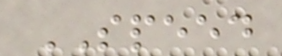SPEED
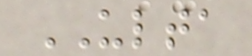ULTA
